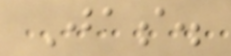Jas.
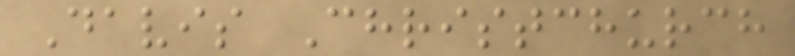Davis Christchurch
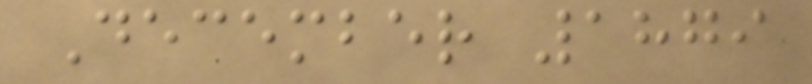December 1879
